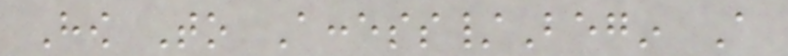How To Access/Begin A
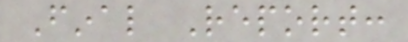Final Report:
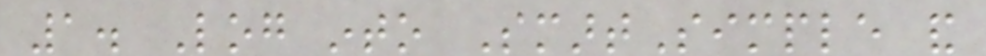1. Log into SmartSimple and
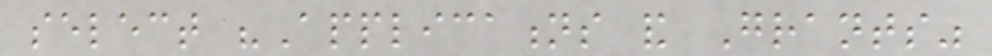select "Applications and Grants"
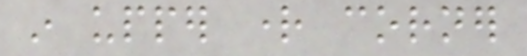in upper right corner
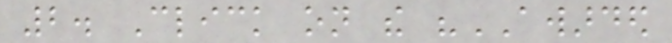2. Click on the "AWARDED
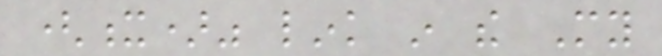(x)" link in the My
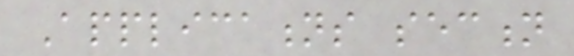Applications section
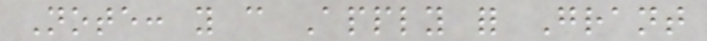Note: you can Apply for Grant
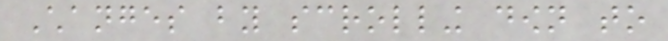Changes by scrolling down to
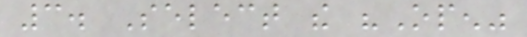3. Select the "Open"
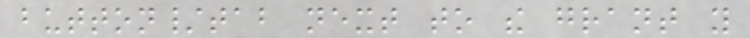button/tab next to the grant you
